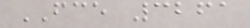FCE 3261
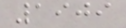1909
